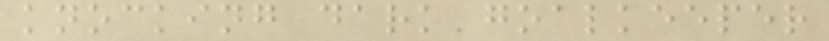knocking dark goalkeeper
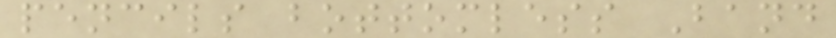pencils bottomless Band
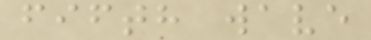fifth wave
